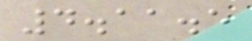4.11.5
